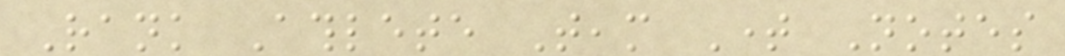Rank Athlete Team Time Notes
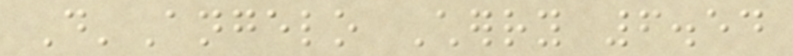D'Angelo Cherry 6.54
